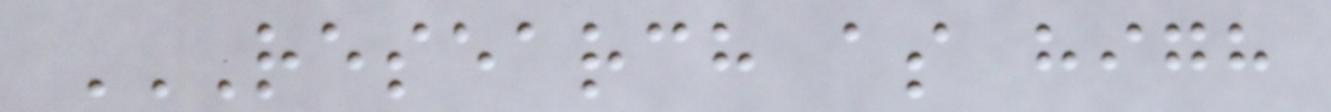RESEARCH AS HIGH
